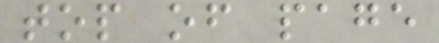top of page
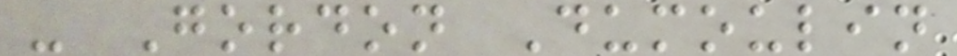- Gordon Dumoulin
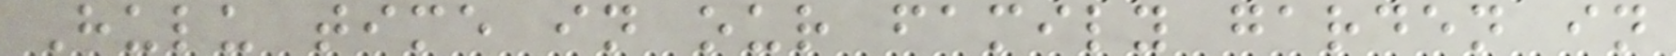Hulu time in our family garden in
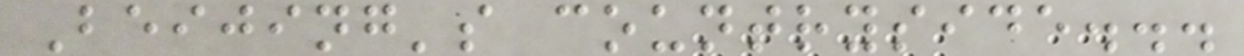Beijing's countryside...
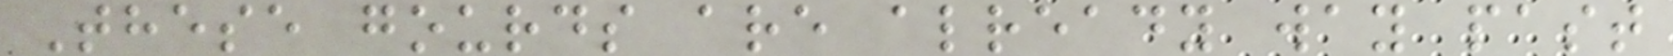These gourds are already way past
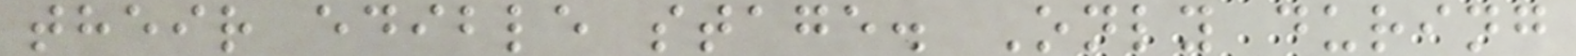their edible stage. Only during
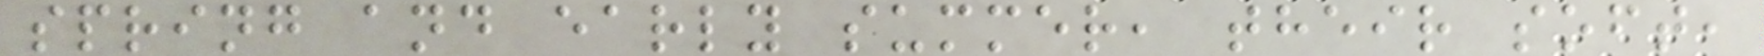spring and early summer, their soft,
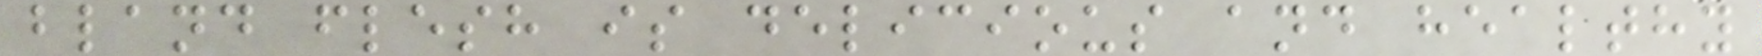bland flesh is delicious and healthy
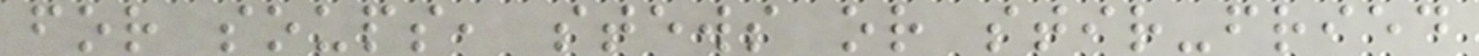for soups, stews or stir-fried
